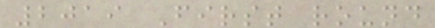2019 First round
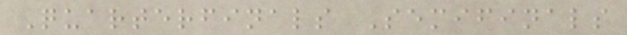Quarterfinals Semifinals
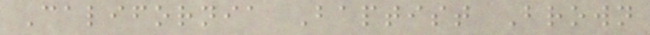California Baptist Brown
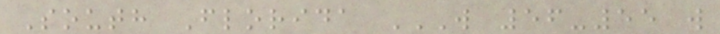South Florida W 56-55 W
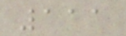111
